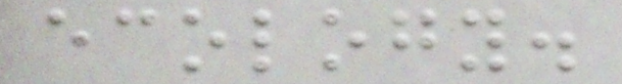ecology.
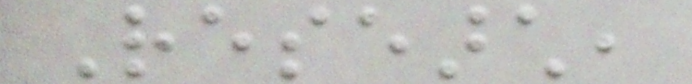Research,
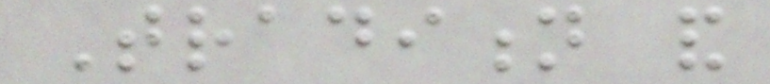Tradition and
